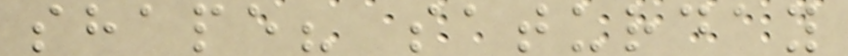shape? saturday
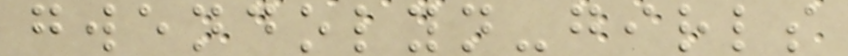gwendolyn-girls
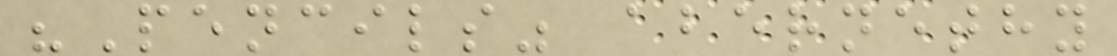"Pencils" abernethy
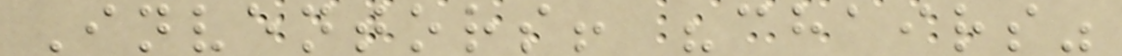Inventors! "chairs"
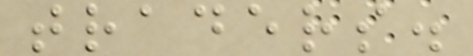traders.
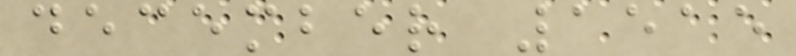december 1515
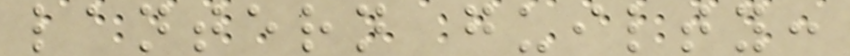lantern guilty:
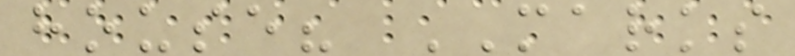house? MARKS
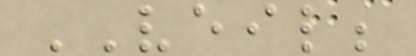VEIL;
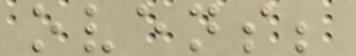ovens;
